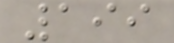199
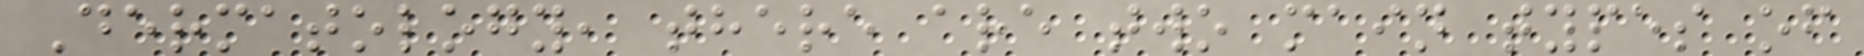Dermatology, there are two main types of
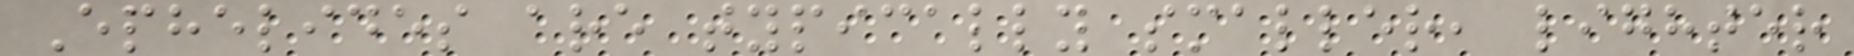Ephelides are typically smaller, lighter
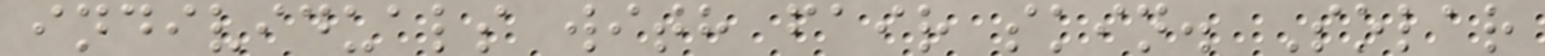individuals with fair skin. Solar
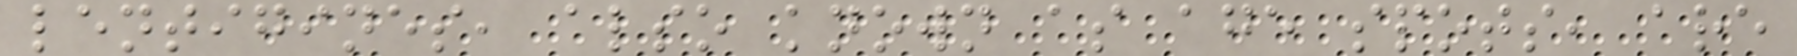lentigines, also known as age spots, are
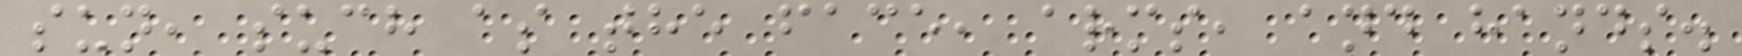sun, such as the face, arms, and hands.
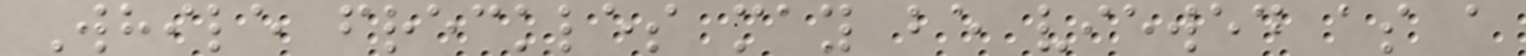While freckles may be viewed as a
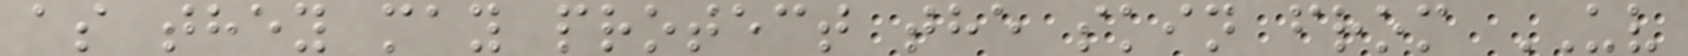as they may protect the skin from UV
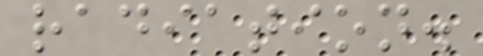radiation.
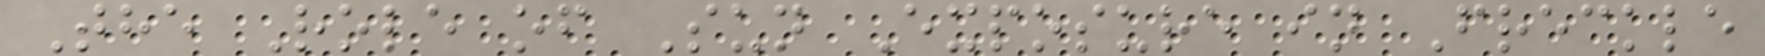The Role of Sun Exposure in Freckle
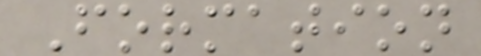Formation
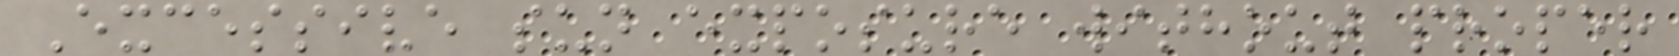Excessive sun exposure without proper
